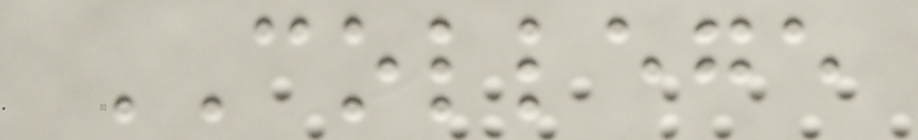COLLEGE
